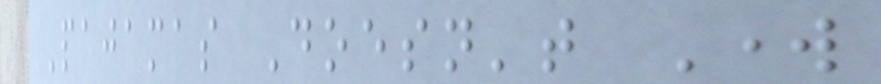Pajamas Doesn't Work
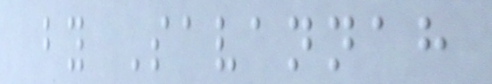by Savannah
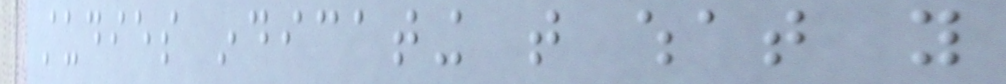studies indicating that what you
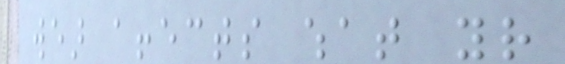wear affects what your
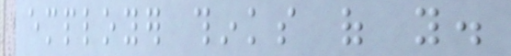employer thinks of you.
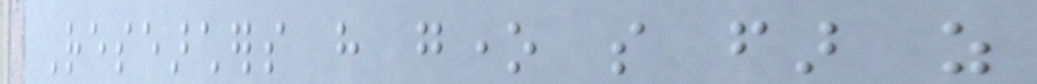Researchers have gone so far as
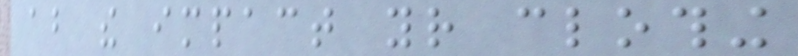about the impact your clothing
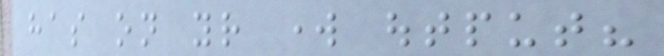has on your work output?
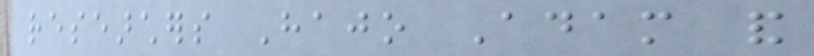researchers Hajo Adam and
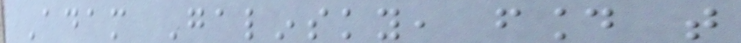Adam Galinsky, found that
